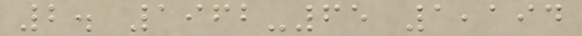2. 1962-65 1,194
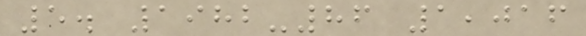5. 1982-86 1,016
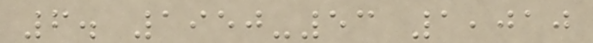6. 1950-53 1,010
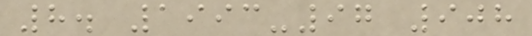8. 1993-97 908
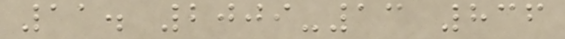11. 2009-13 836
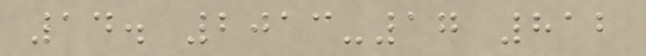14. 2013-17 812
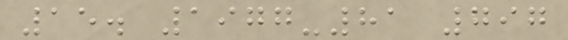15. 1977-81 797
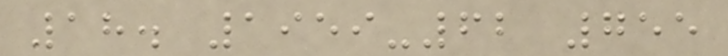18. 1959-62 755
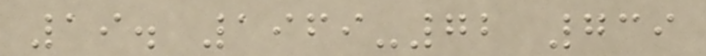19. 1969-72 739
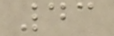43
